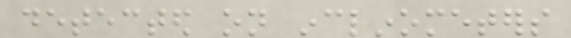detected on inclinometers
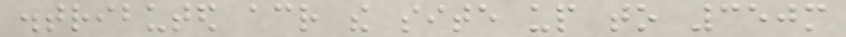distributed across the site up to 350m
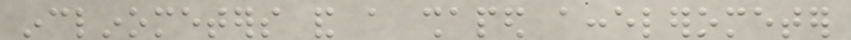inclinometers and a shaped accelerometer
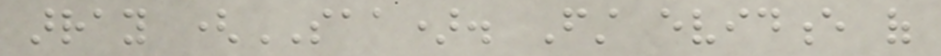array (SAA). First evidence of
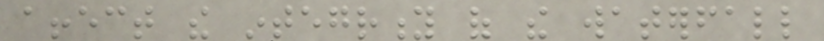affect the integrity of the waterfall
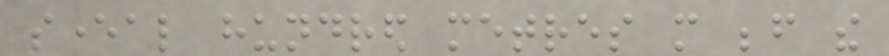several hundred metres more before the
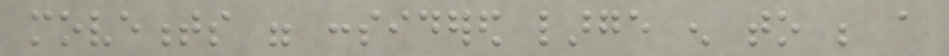movements were considered large enough to be a
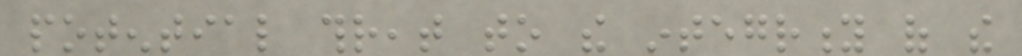potential threat to the integrity of the
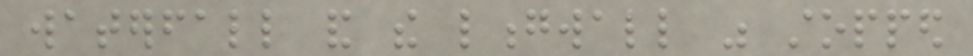waterfall and the longwall was stopped
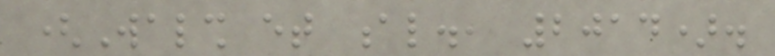(Walsh et al., 2014).
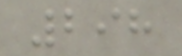298
